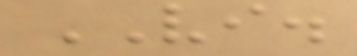VI.
